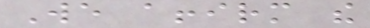We affirm the
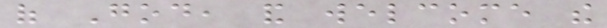of God, and welcome the
